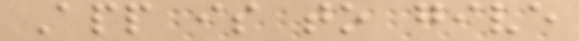App is to give
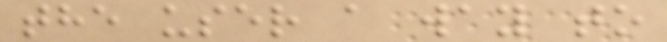the user a way to
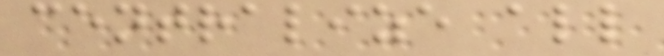centralize all
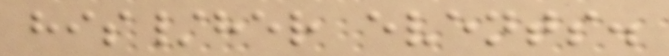his/her events.
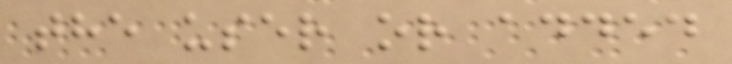the user or added
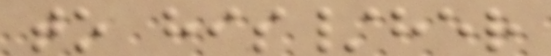to his/her
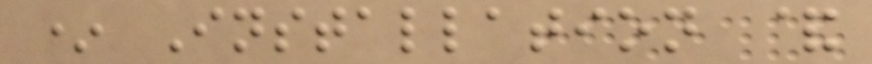* Installation &
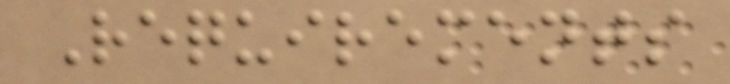Requirements
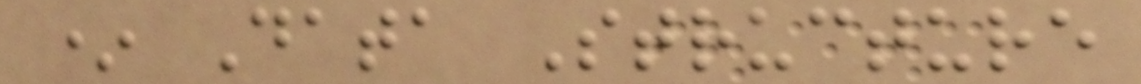* Data Structure
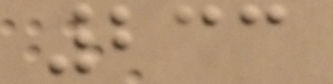233
